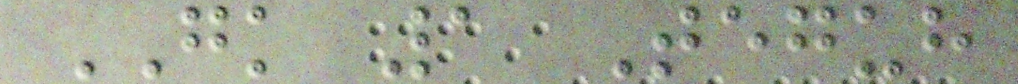GK 1 Teguh
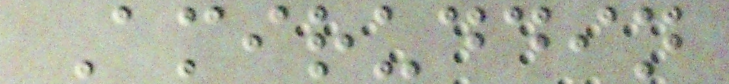Amiruddin
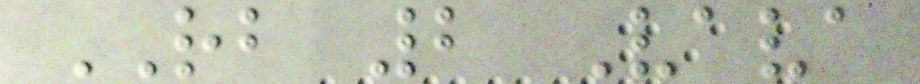RB 2 Vava
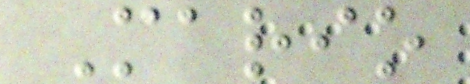Mario
